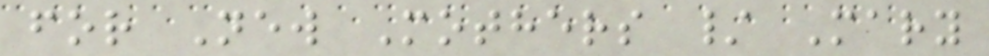for New Mothers / Mary
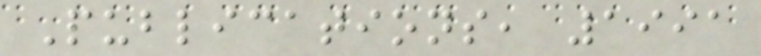Publications, 1991
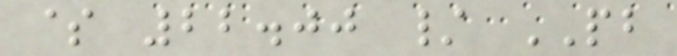$ 22.00 / PB
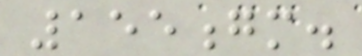155gm.
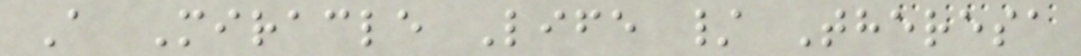A Miracle Life / Theresa
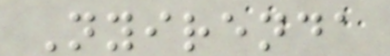Nyirenda
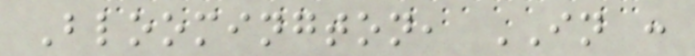Bloomington, IN :
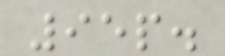95p.
